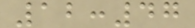12:47
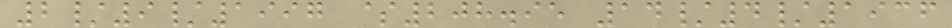2/9/1997 $208.95 14/4/1936
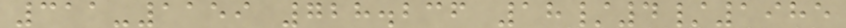311-1159 728.236 18/4/1985
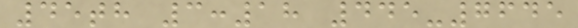45th 3:18 445-7645
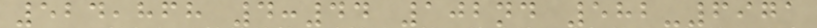524,868 4:44 102nd 582-6971
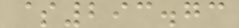$293.73
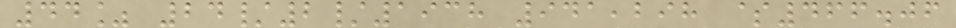44% 24/2/1938 941,298 $466.06
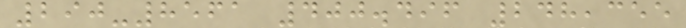290-8561 400.496 248,355
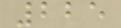225
